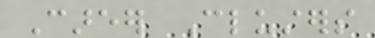Career Clusters
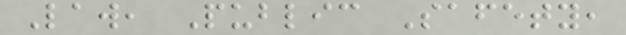Law, Public Safety,
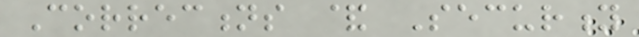Corrections & Security
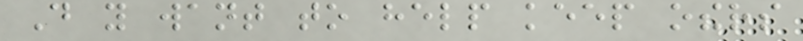Do you want to help keep others
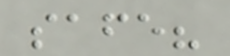safe?
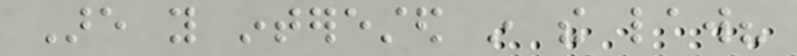Are you interested in the law?
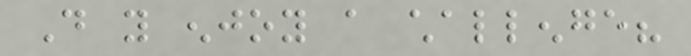Do you enjoy a challenge?
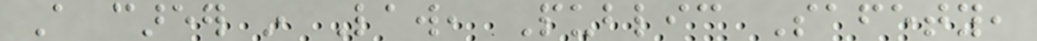A career in Law, Public Safety,
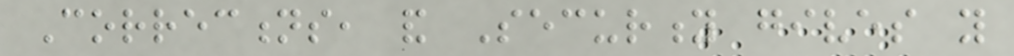Corrections, and Security gives you
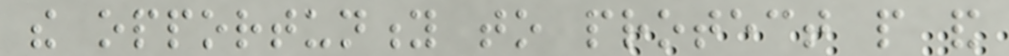the opportunity to protect people and
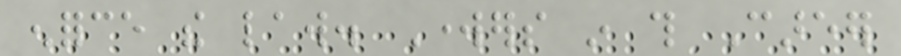enforce the law. Workers in this Career
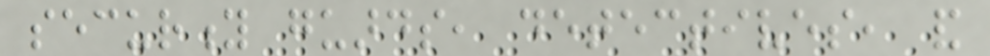security guards, detectives, and
